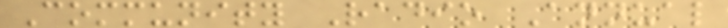Community Radio Annual
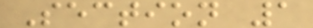Section 1
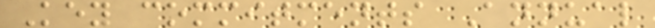Key commitments Annual
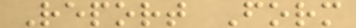Report Form
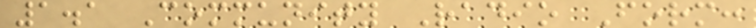1.1 Community Radio Form:
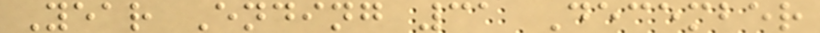Year Ending 31 December
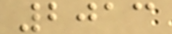2013
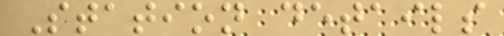Station details
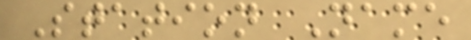Station Name
